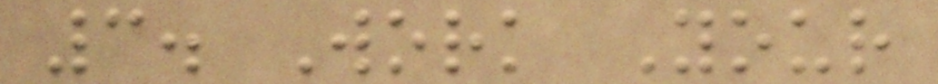3. Work Your
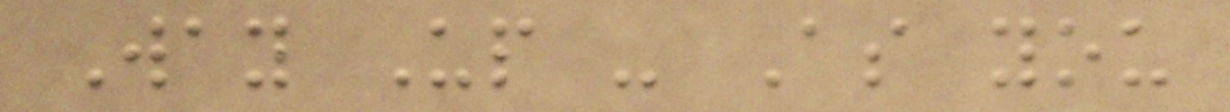Way Up - As you
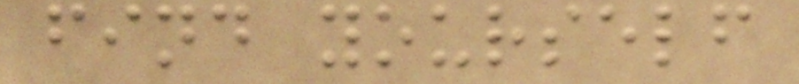find yourself
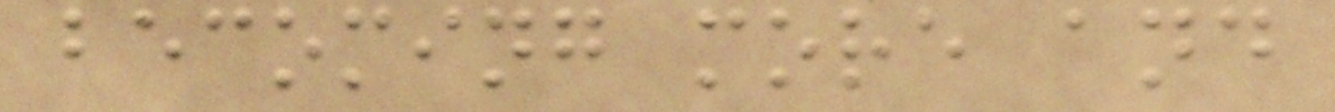becoming more and
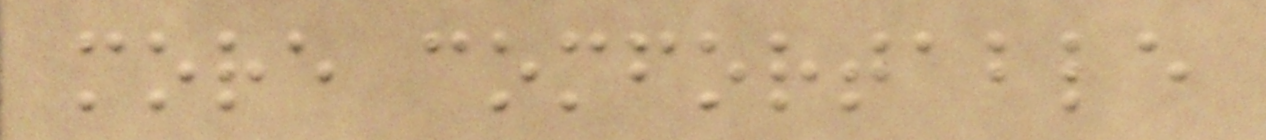more comfortable
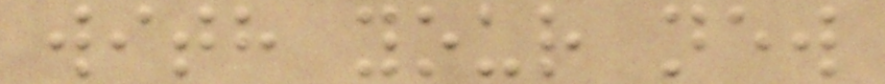with your new
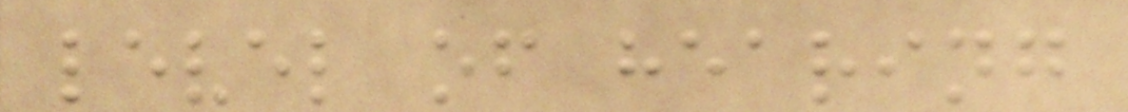level of hearing
